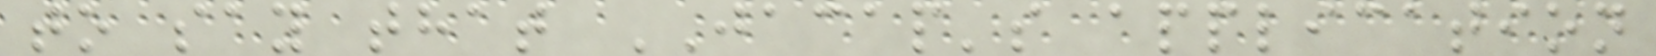to say that JACAP's application
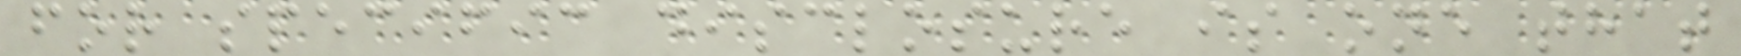for specific disclosure is one that
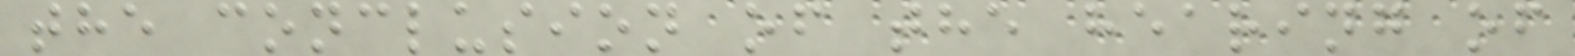the conclusion of the hearing of
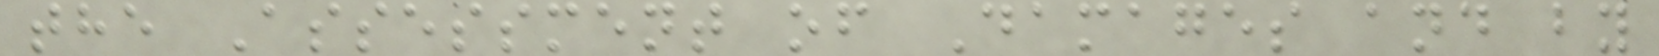the Assessment of Damages and by
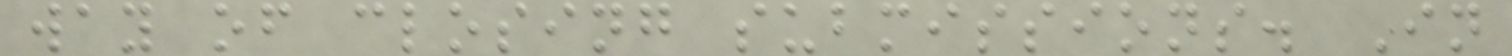way of closing submissions. In
